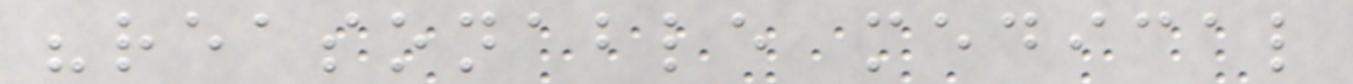"reasonable medical
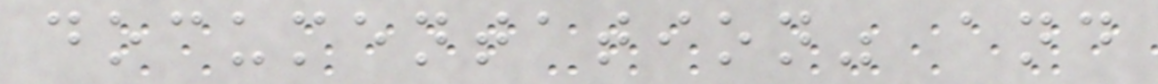documentation" and
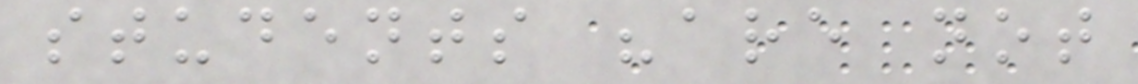students "are not
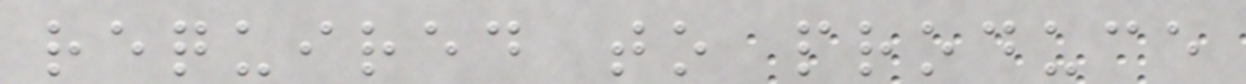required to produce
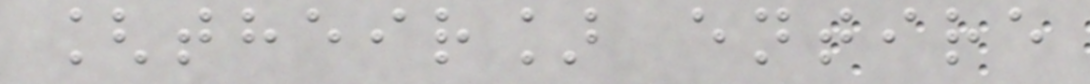[their] entire
